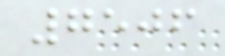7506
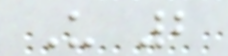U 2
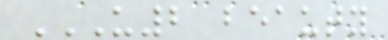U2 BEAUTY
